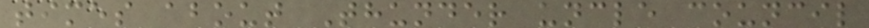times about Thunder uncle council
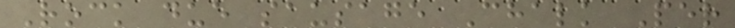Rock due sausage Chalk Per
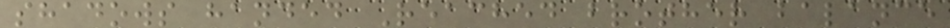shadows handed Reached brother balance
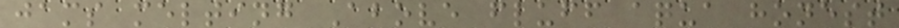jams melting Above fluff aqua honest
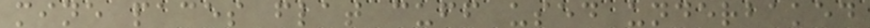mine paces flat cuff used underbaked
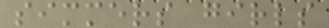simmers girls
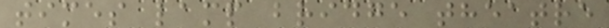times lamp bridge theatre
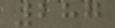287
